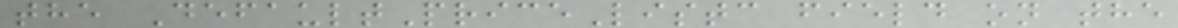the DefaultPriceListc field on the
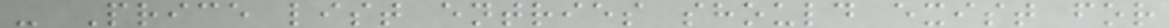- Price list entries should exist for
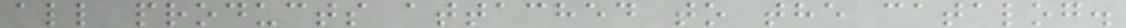all products attached to the catalog.
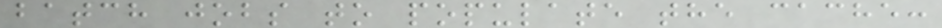batch jobs to populate the cache:
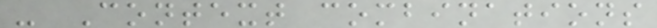- Context combinations
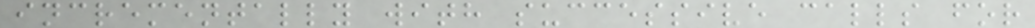incrementally with successive calls for
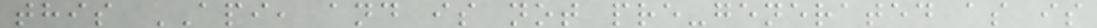this API, and is not pre-generated as is
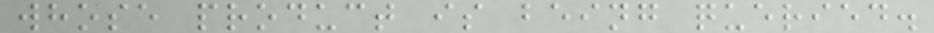whose product is being queried.
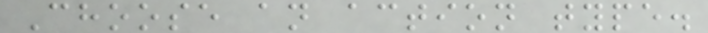Choose an action type.
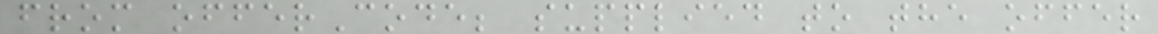from offerCode; supplied to the offer
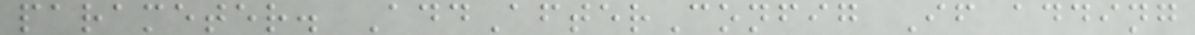parameter. AddAfterConfig If adding
